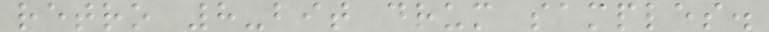retro 8-bit drum samples.
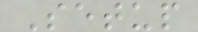Setup
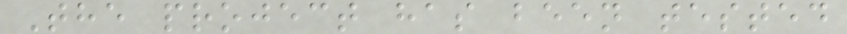The project has been tested
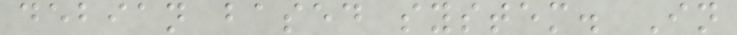debian based system. In
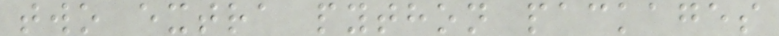two extra python packages
